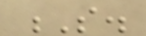S.
